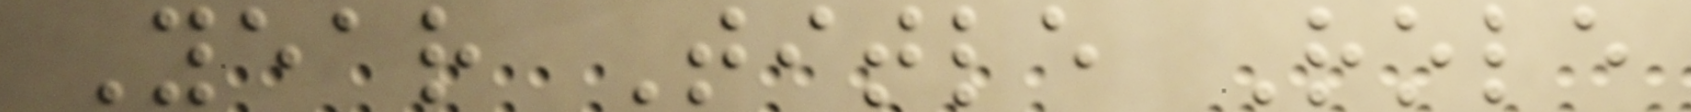Year Title Role
